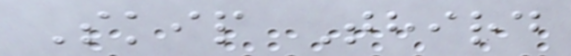Skip Third
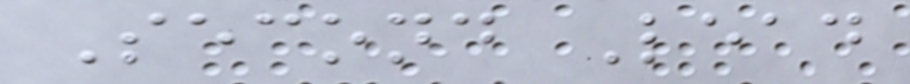Second Lead
